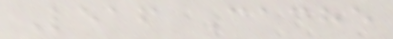Leaf Cache
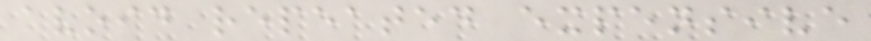avoid repeated expensive
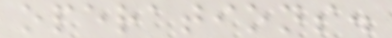operations.
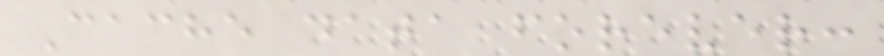Cache data forever:
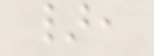},
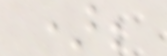);
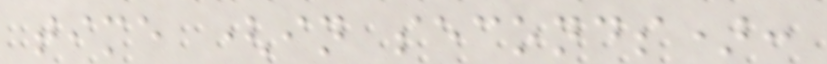time (in seconds):
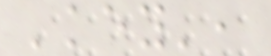'key',
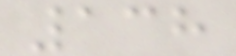138
